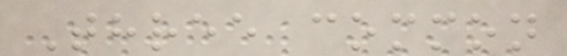Three common
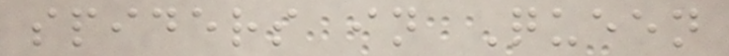spiders in Queen
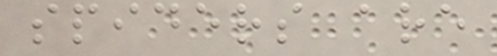spiders are
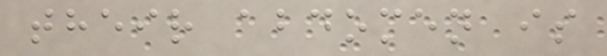their abdomen is
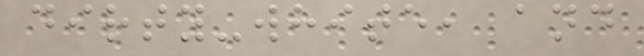dirty-white, and
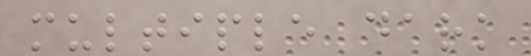multiple dark
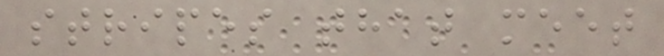stripes that meet
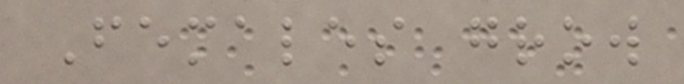Females grow
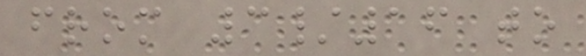from 3/16 to
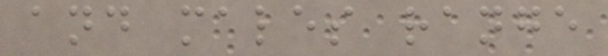and males range
